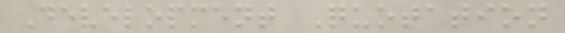Development Quotation
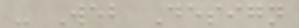- Web Design
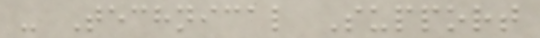- Technical Support
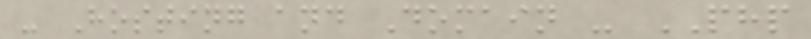- Hosting and Domain - PHP
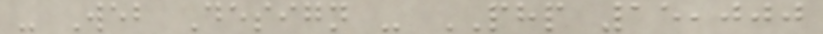- Web Design - PHP 15,000
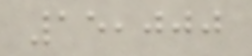15,000
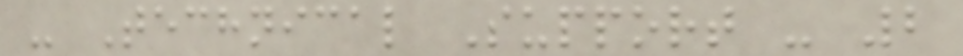- Technical Support - 2
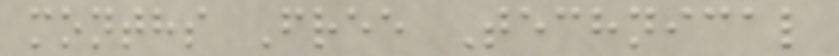months Free Technical
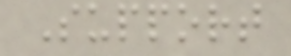Support
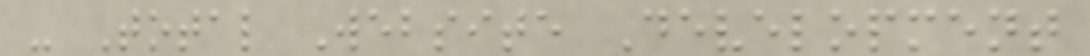- Total Website Development
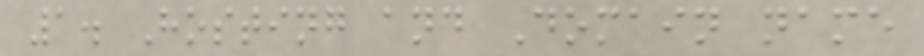1. Hosting and Domain name
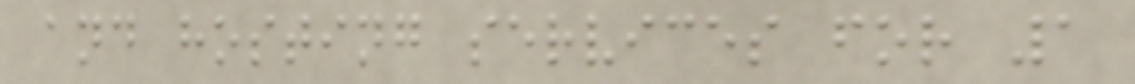and hosting services for 1
